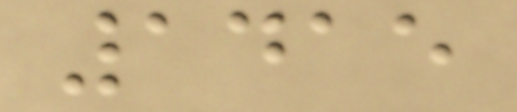1415
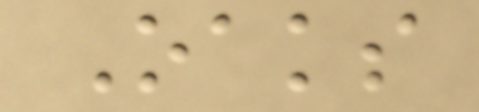Oaks
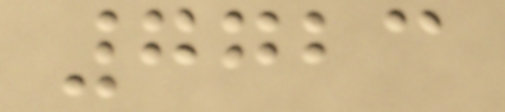7723
